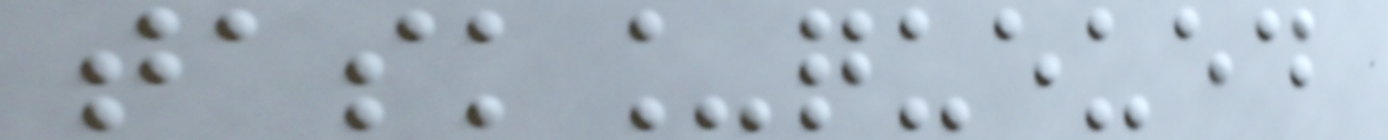task_queued
